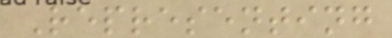Representing
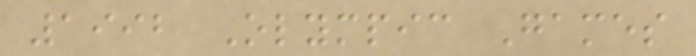1992 Olympic Games
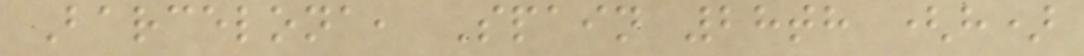Barcelona, Spain 28th (h)
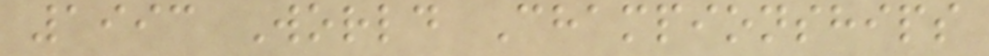1993 World Championships
